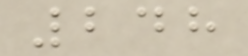248
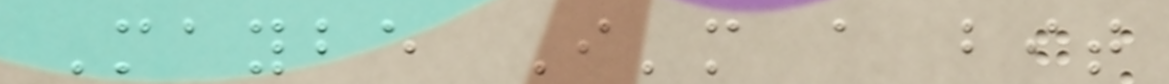Maybe I'm a bit
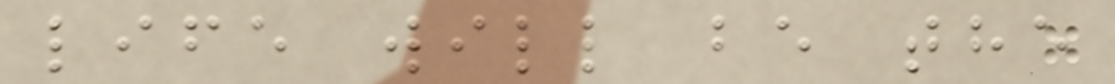life will be the
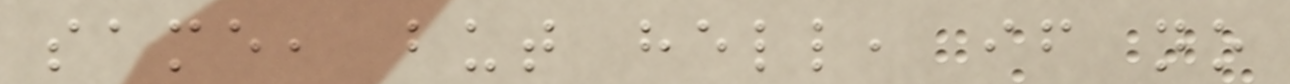same, but hell, if no
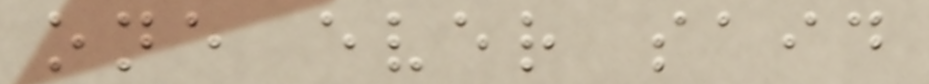one ever said
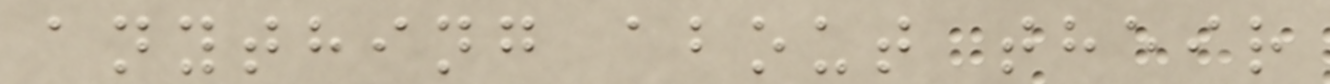anything about their
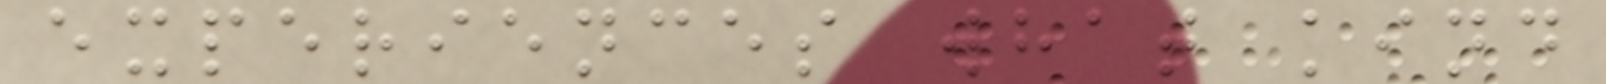experiences what kind
